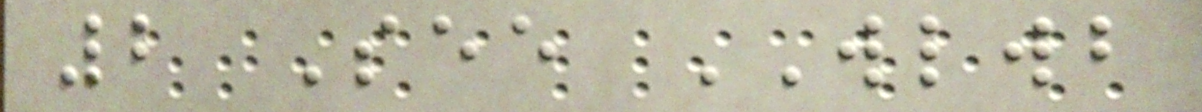2 See WLWB
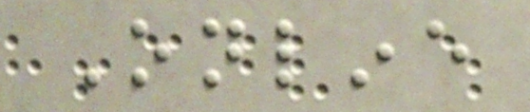Online
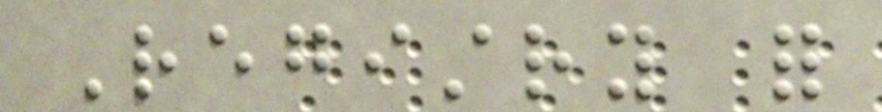Registry for
